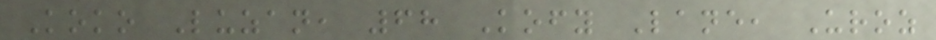Koko Luzan, 68 Kofy Lane, Uroz
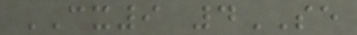CX9 4SE
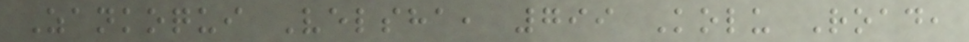Zankoqui Velsha, 799 Kolu Road,
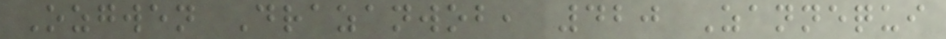Ozgwen Drazanwob, 420 Zannequi
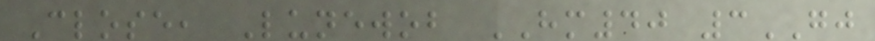Close, Lunewob HM40 3GJ
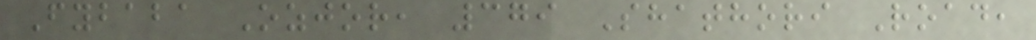Fybaba Ozjor, 379 Shathori Road,
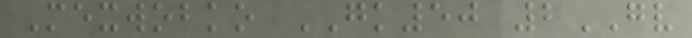Mexwobko GK50 2GV
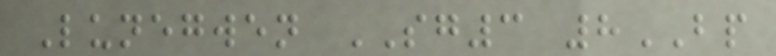Lunegwen SG3 8BP
